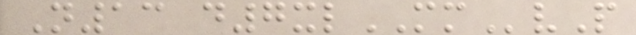N13 d7xlMMvP
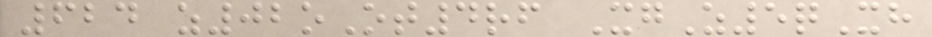624 z02oOt4rf XgZ5qXh
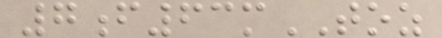7f63mTOZ
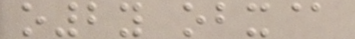o2y obx@
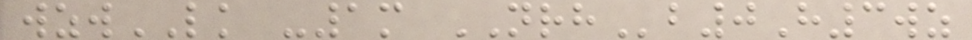wzwLK -1m NRHb0H3wz
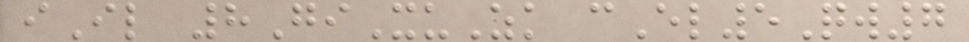iIl 8GiXuZk cEl5Qw7
